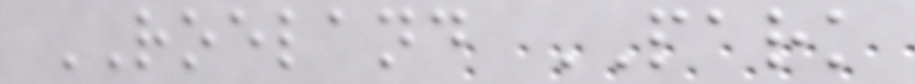ROELAND PARK
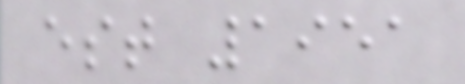est 1951
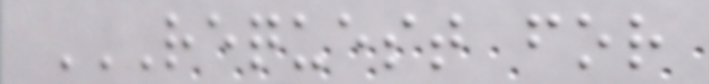REQUEST FOR
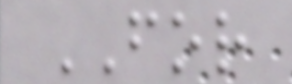FOR
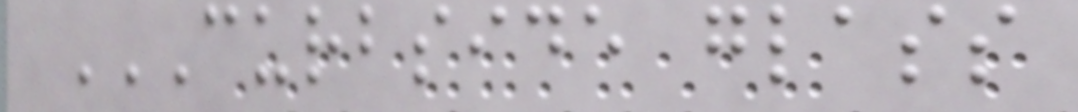CURBSIDE GLASS
